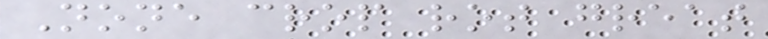None crop rot great
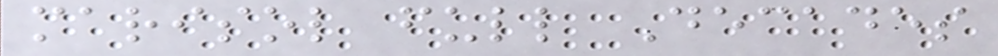marisol full Decades
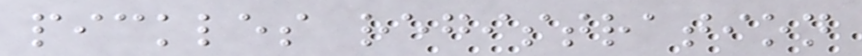pickles registration
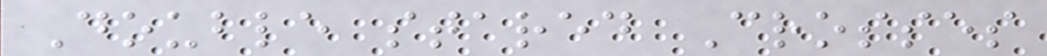Double stared Crosses
